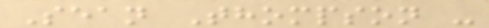Sean Thompson -
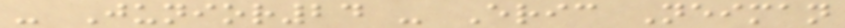- Junior24 - Eric Neiman
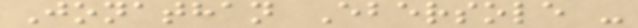Jonathan Ebersole -
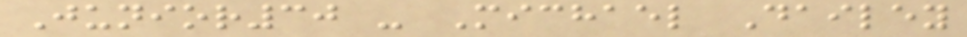Junior30 - Michael Dailey
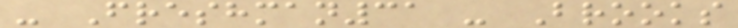- Freshman31 - Brooks
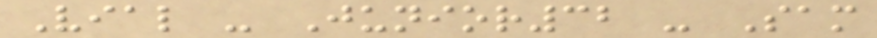Vial - Junior32 - Sam
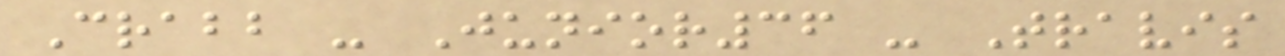Crabb - Junior36 - Travis
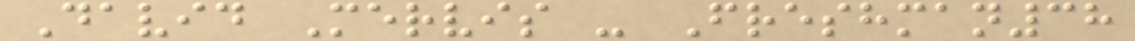David Mervis - Freshman38
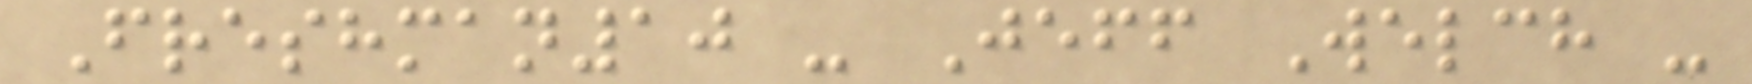Freshman10 - Jeff Welch -
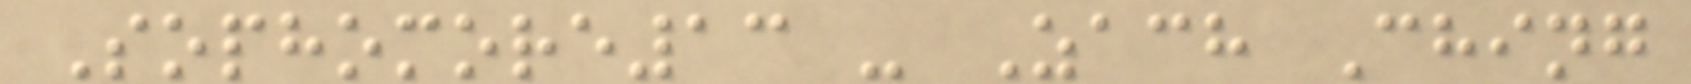Sophomore13 - Zach Ching
